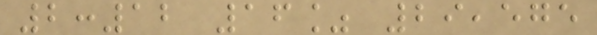2:12 16% 29,575
